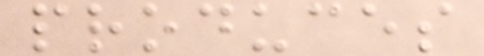produces
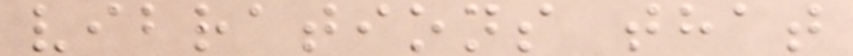vibrations that
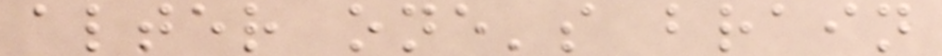alter one's brain
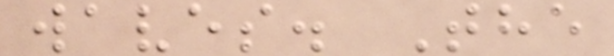waves. The
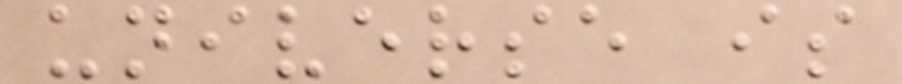universe is
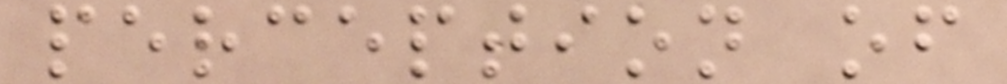perception of
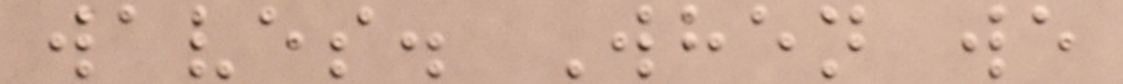waves. When we
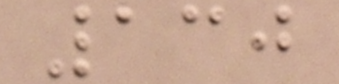130
